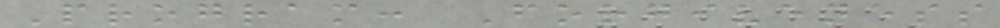Program: Forgiveness
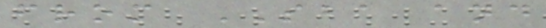from SBA and
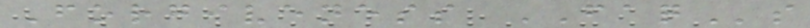Forgiveness FAQs
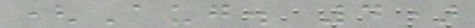(Aug. 4)
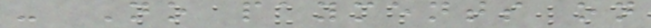- No payments on
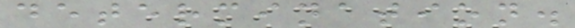determination.
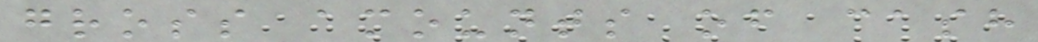gross amounts of cash
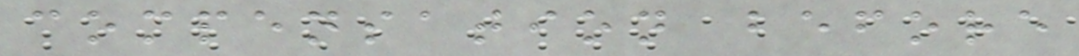compensation before
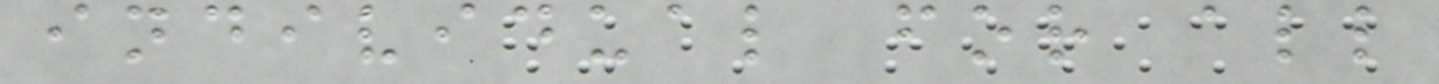individual for all
